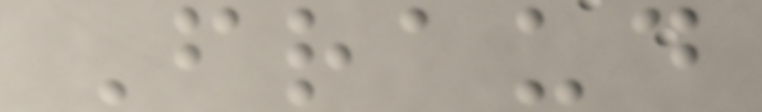Fraud
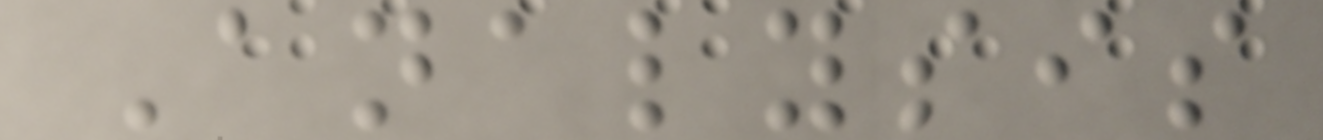Analysis
